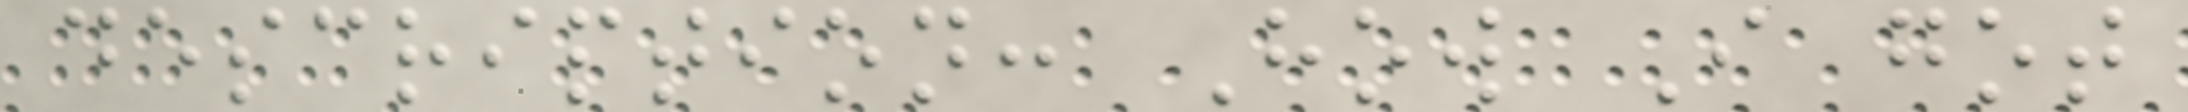description: How I got
